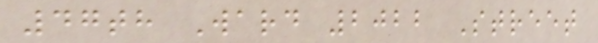47th Ward 2022 Street
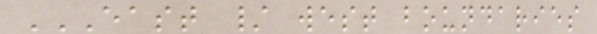EAST / WEST BOUNDARIES
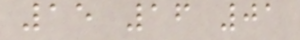15 16 01
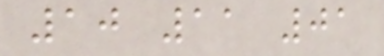10 11 01
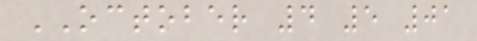OCTOBER 4 5 01
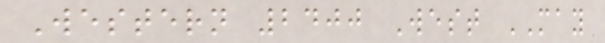Western 2400 West MAY
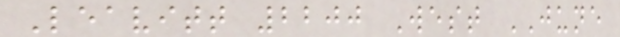Leavitt 2200 West JUNE
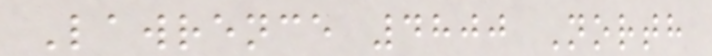Lawrence 4800 North
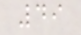49
